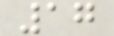17
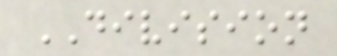DIVISION
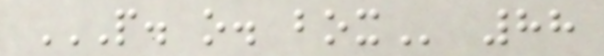P. O. BOX 88
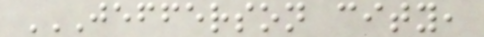JEFFERSON CITY,
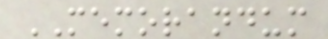MEMORANDUM
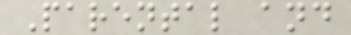Parental and
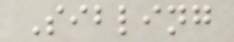Sibling
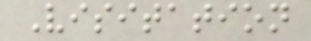Visitation
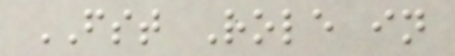FST Role in
